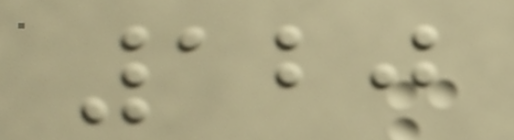120
